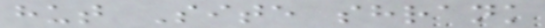hut Site shrank
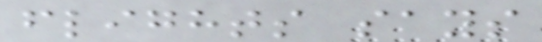flights says
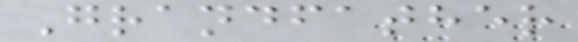Grandfather
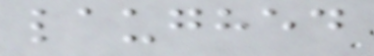laughed
